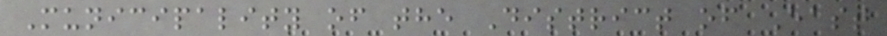Municipality of the District of East
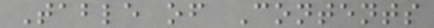Table of Contents
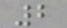2
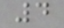4
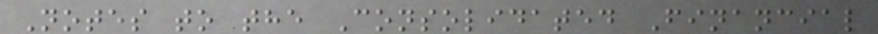Notes to the Consolidated Financial
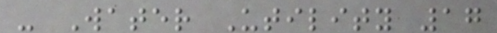- Water Utility 17
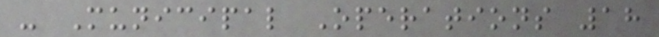- Municipal Operations 18
